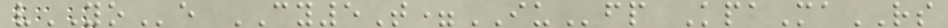vYOe CY5T=IUfp KpaMaRS
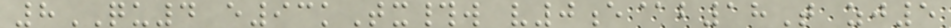8QU4 e93kTx#w v0e@b18T zj5
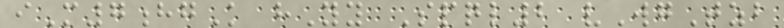iM7hgK hYy Spql2 vWgTzb
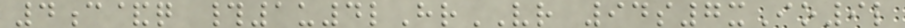4c&q #1u4lHrVR 94s7xIo9l
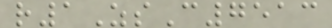r1ZsC7513
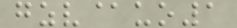gzv@uo1
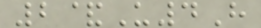2&U4H
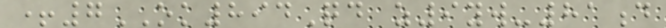+7OK894Qd z9yw-81d
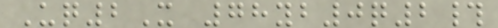Uq2X 78yb0q2#
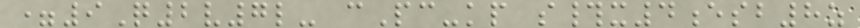=9Q2v7l- cPc-kp s#x4esb8z
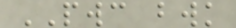PWC bwk
